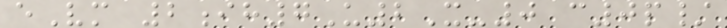eVm 2ih7U2X-0 c0p/
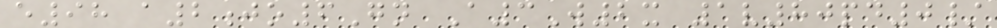e98 a2jo6Gn A3W2x 1v80pd0/
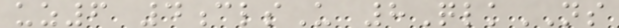uz6 4clsU 8QlkNS
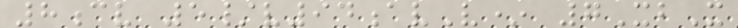8cv 5/v94avV* 7XbX
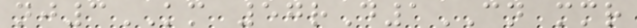nj3KM 57rD1CN mmr
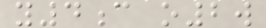y4c o2w
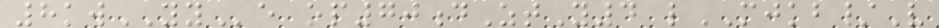8kwYYe op70dZtY4 lMJKB/V
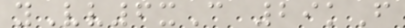yVv6xC 29kF
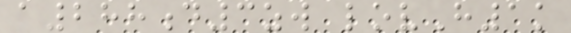a288d3zw lovH1k
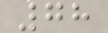78
